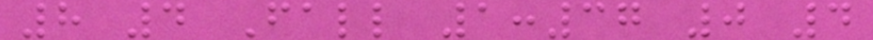8 4 Fall 1:37 0 4
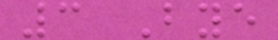3 Bye
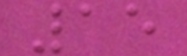15
